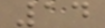14
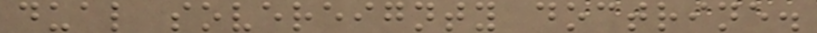dual sovereignty doctrine.
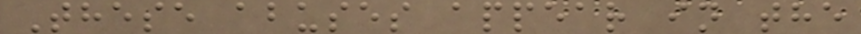These abuses appear in the
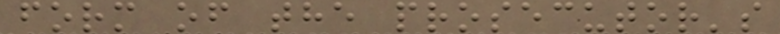form of the prosecutor's
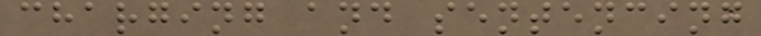charging and sentencing
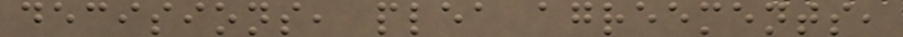decisions, plea agreements,
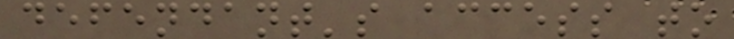defendant's access to
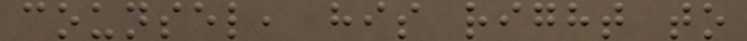counsel, his right to
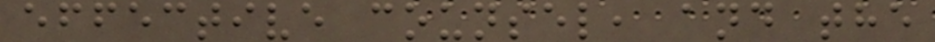effective counsel, and the
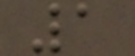1
